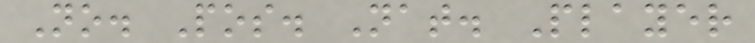No. Pos. Nat. Player
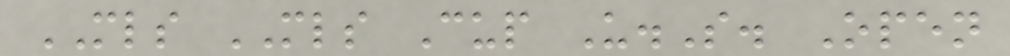MLS MLS Cup U.S. Open
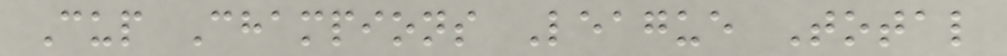Cup Champions League Total
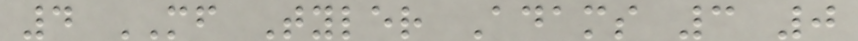4 MF Tyler Adams 3 0
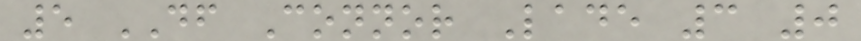5 DF Connor Lade 3 0
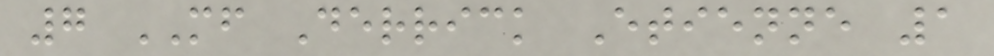7 MF Derrick Etienne 1
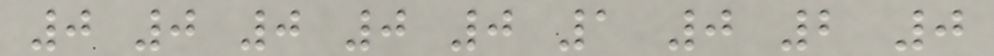0 0 0 0 0 1 0 2 0
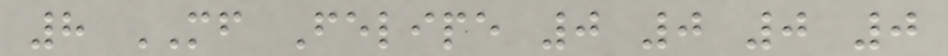8 MF Felipe 0 0 0 0
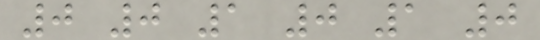0 0 1 0 1 0
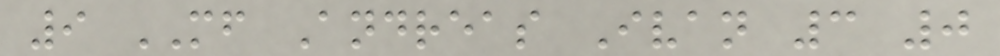9 MF Andreas Ivan 3 0
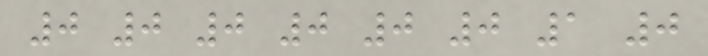0 0 0 0 0 0 1 0
